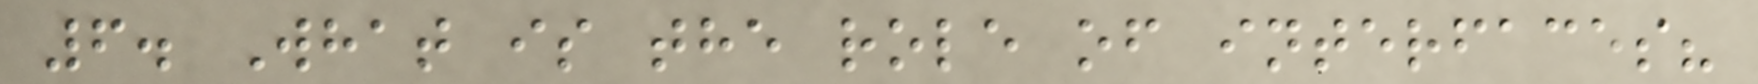6. What is the role of interfaces?
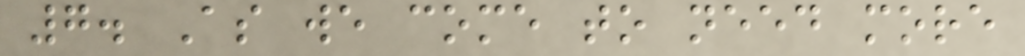7. As we come to need more
